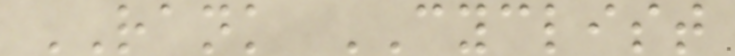RANK CYCLIST
